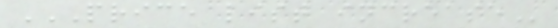PRICE LIST INCREASE
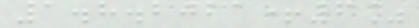1.8.2021+6%
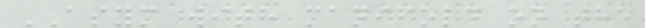ASYM with manifold on the
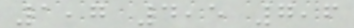1,7 4,5 7,6
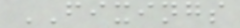FIXINGS
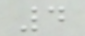4
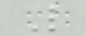L
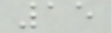15
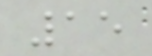15
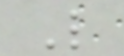L
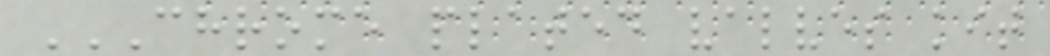CHROME PLATED VALVES KIT
